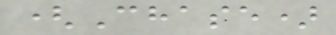(Chase)
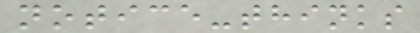notice-thinks
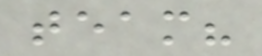team?
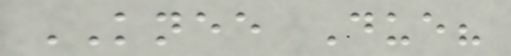KNEE Due?
